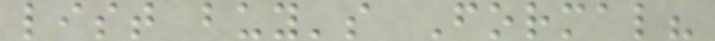list buy's Formal?
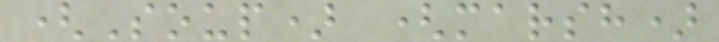(Soup) (marsh)
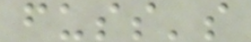fuss's
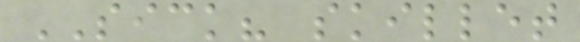SICK? skillet
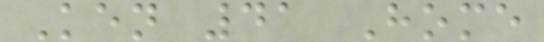Ken 41 Home
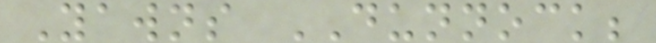Yawns DUNNOCK;
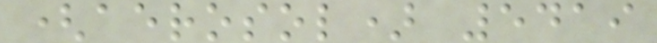(aerosol) 5419
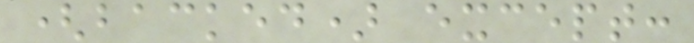(backed) except:
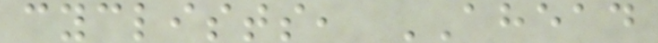cyclists, AHEAD
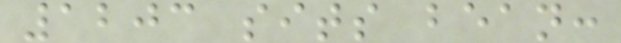1203 sits bean:
